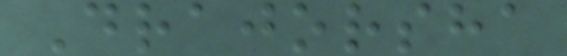Drajorsha
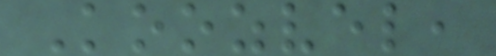Koozvel,
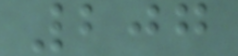207
